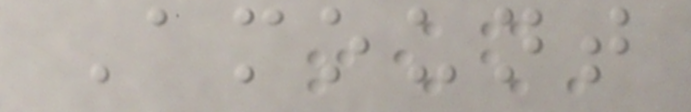Amount
